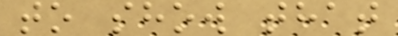to show that
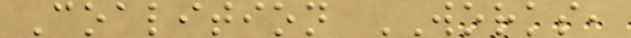Coalition WORKS,
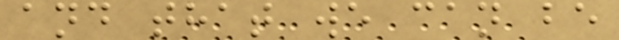and that we can be
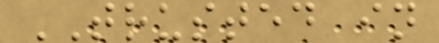TRUSTED in
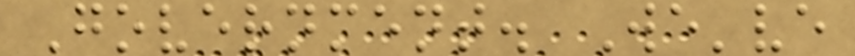Government. We've
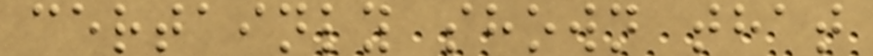certainly shown that
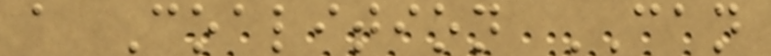a Coalition CAN
